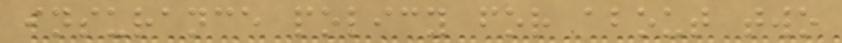insurance policy for about two
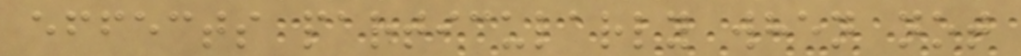effects particularly when not
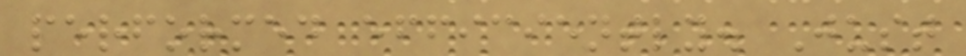performed efficiently. Just
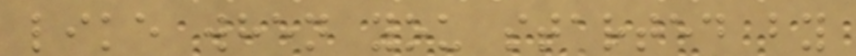like when you started by
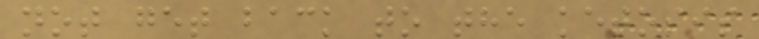not get back to the ketosis
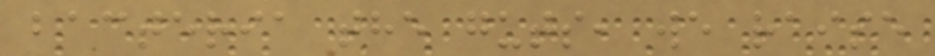bacteria the guts, we raise
